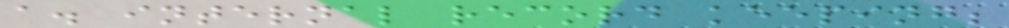a. internal record keeping;
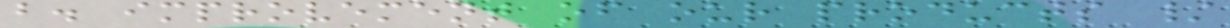b. improvement of our products /
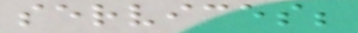services;
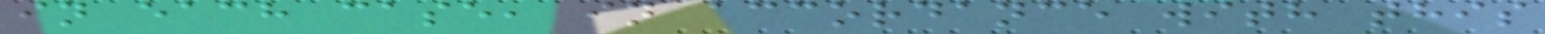in each case, in accordance with this
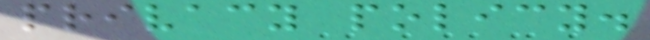privacy policy.
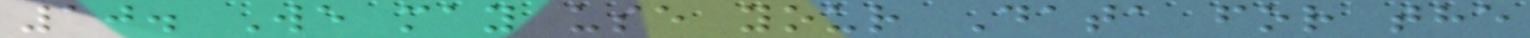10. We may use your Data for the
